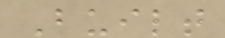Built
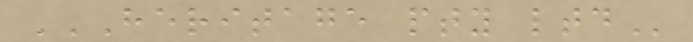HERITAGE PTY LTD
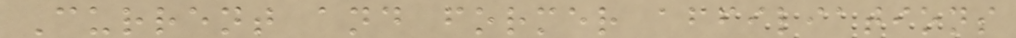Current and former affiliations
